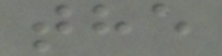the
